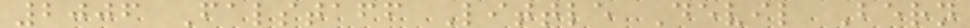2006 Falstaff Little Devil Bern
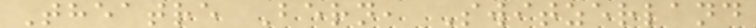Theatre Bern, Switzerland
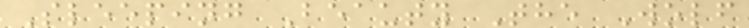Sleeping Beauty The Wolf
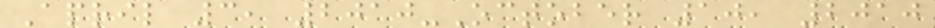April 3, 2010-October 10, 2010
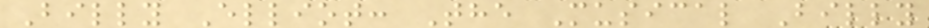Billy Elliot: The Musical Billy
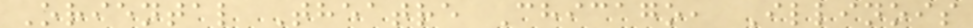Oriental Theatre Chicago, Illinois
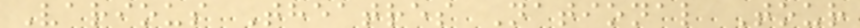Various Theatres National Tour
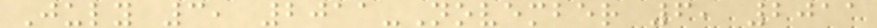July 3, 2011-November 6, 2011
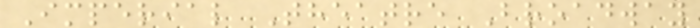Imperial Theatre Broadway
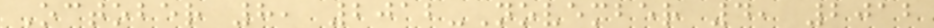October 8, 2012-November 4, 2012
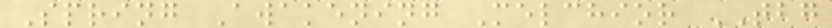Spring Awakening Melchior TBG
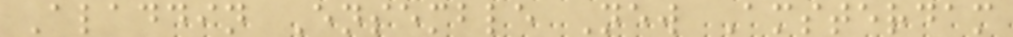Aladdin Ensemble New Amsterdam
